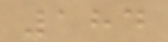184
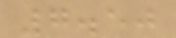7.50
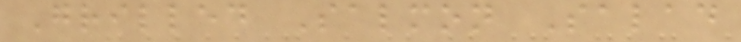Grilled Salmon Salad
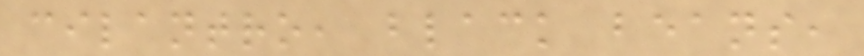cilantro, black beans,
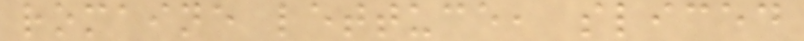romaine lettuce, sliced
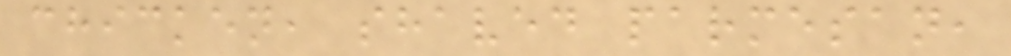chicken, shaved parmesan,
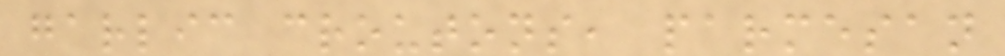garlic croutons, parmesan
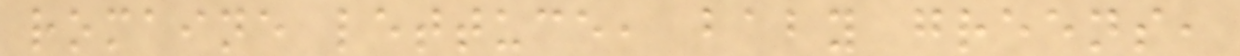romaine lettuce, baby greens,
